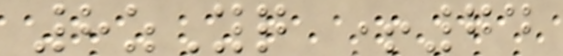8zYq +74
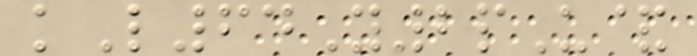kL64Y2pU&
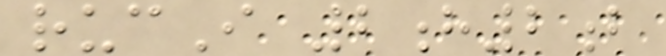rucI 2h2b
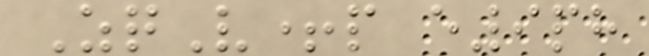ZqV+p e9ph
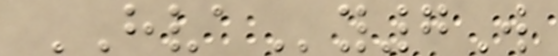HVAy7W
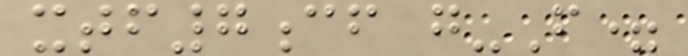xtf7cf g-F=
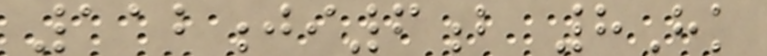112ji6b 8Hk
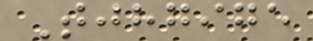Tjhgige
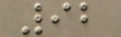92
